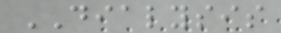DIALYSIS
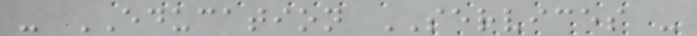- EDUCATION SERVICES -
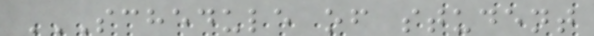SCHEDULE OF STUDENT
